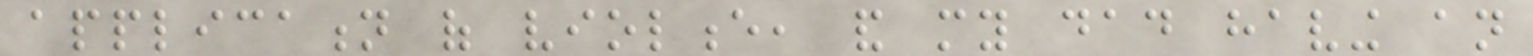application of violence, and my dad having an
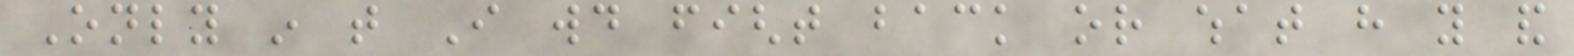Only in that I would fight back or what have you and
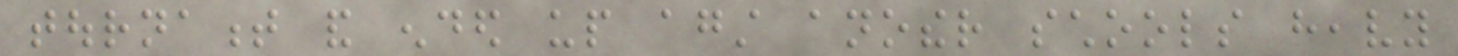tournament and ended up against another schools heavy
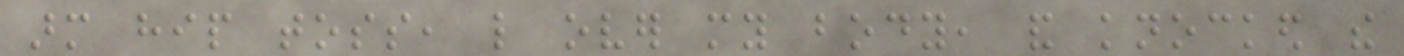arm hip toss, like over my body, and knocked the
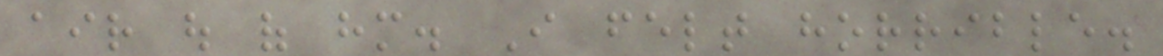air out of him. I felt horrible.
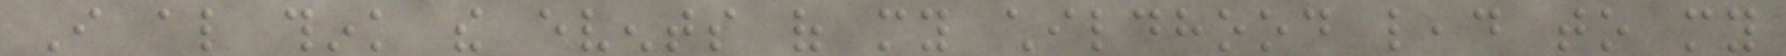I also think the events of my childhood lead to my
